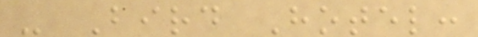- Bird Hotel:
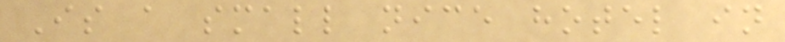Is a small nice hotel in
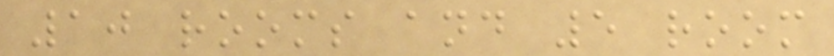10 rooms and 5 room
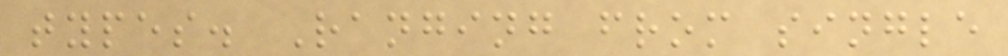types. Ranging from single
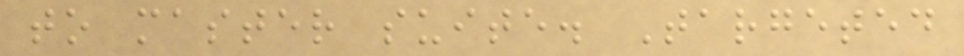to master suite. Targeted
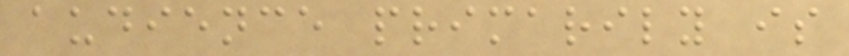audience primarily is
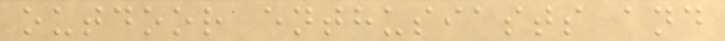outdoor enthusiasts and
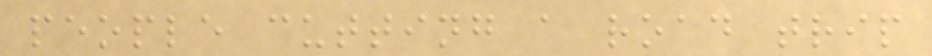people cutting a road trip
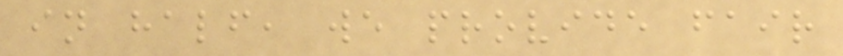in half, we provide fair
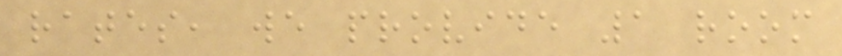rates, we provide 1 room
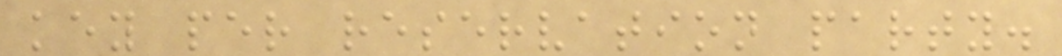key per reservation party.
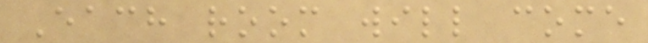Each room will come
